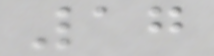17
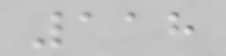118
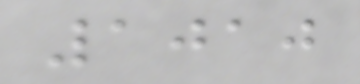1010
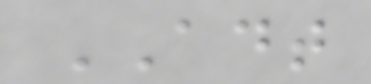ADT
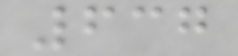637
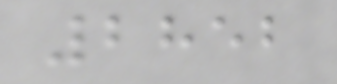2852
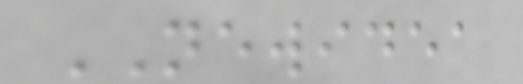NEWIDEA
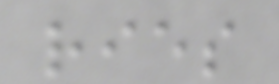ries
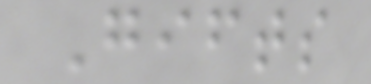Gifts
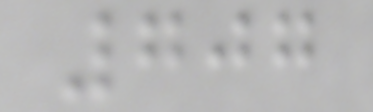707
